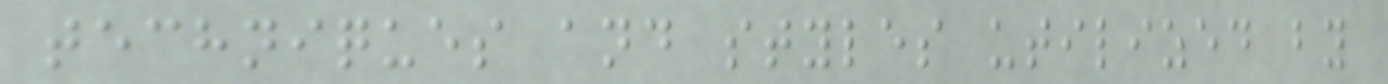techniques and styles utilized by
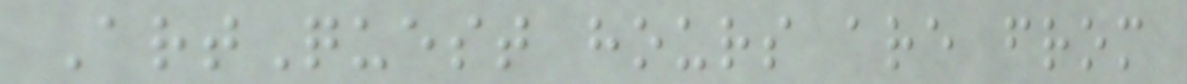ArtQuest hours are from
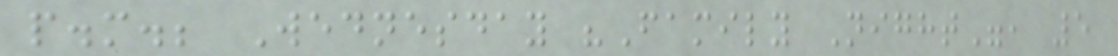p.m.; Wednesday "Family Night", 5
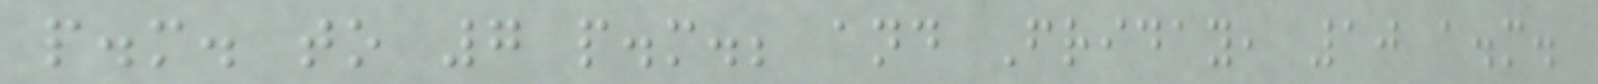p.m. to 7 p.m.; and Friday, 10 a.m.
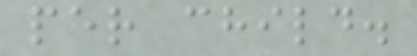per child.
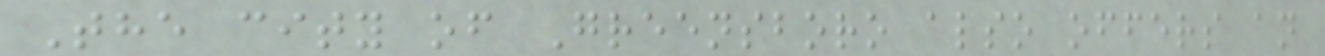The city of Greensboro also offers an
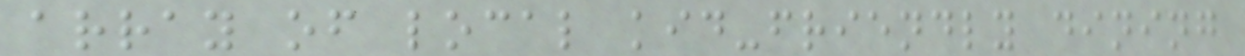array of local kid-friendly dining
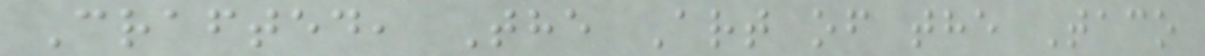Crafted, The Art of the Taco
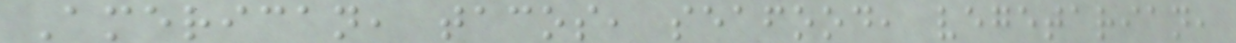American, tacos, seafood, vegetarian,
